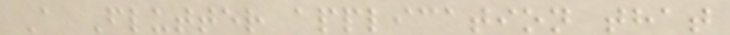A Flutter application that
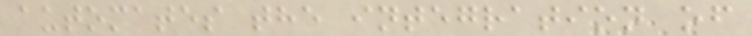automates the integration of
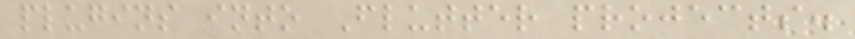plugins into Flutter projects.
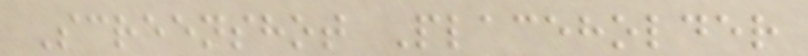Screenshot Placeholder
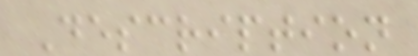Description
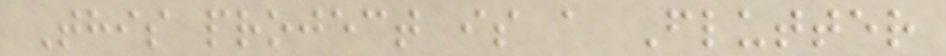This project is a Flutter
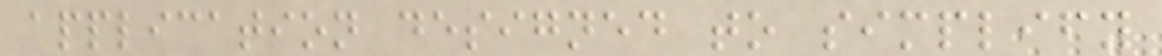application designed to simplify
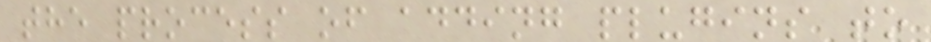the process of adding plugins to
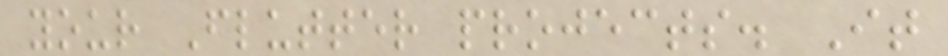your Flutter projects. It
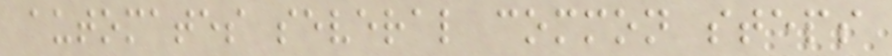automates several common steps
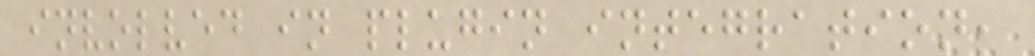involved in plugin integration,
